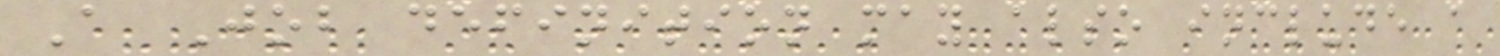A Job definition may also include a
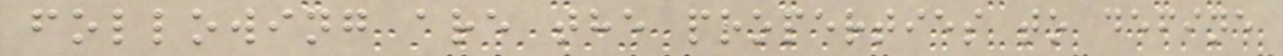following are the properties to define
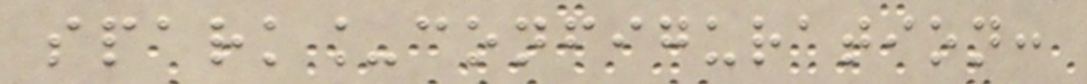spark_configuration:
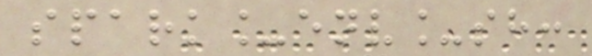spark_env_sh:
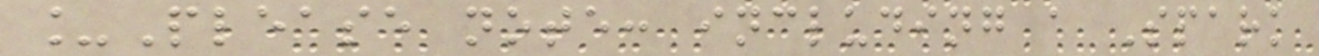_Please note: including a Spark
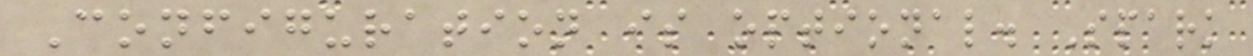Configuration is optional. Spark
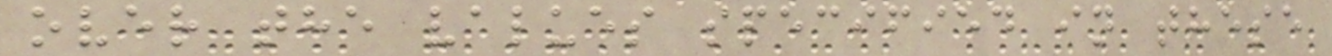over the values specified in these
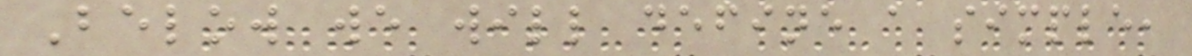Below we will define a simple,
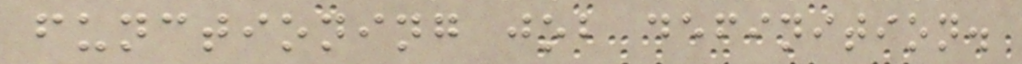functioning job definition.
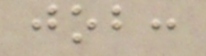job:
